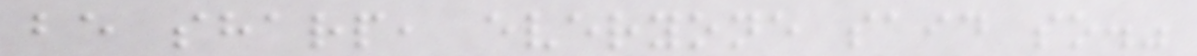be sharp, everyone said so."
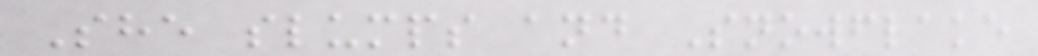She slumps and Snowflake
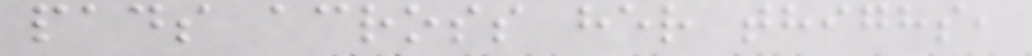pads across her thighs,
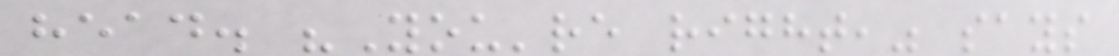head. "You're right," says
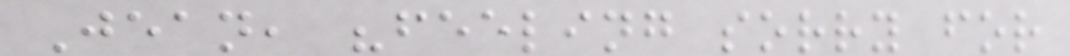Jean, "feeling sorry for
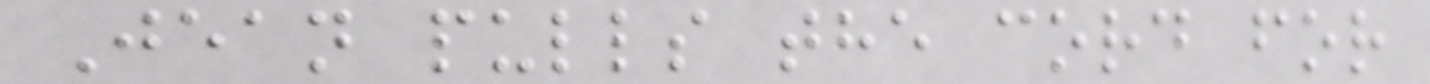Jean pulls the cord for
